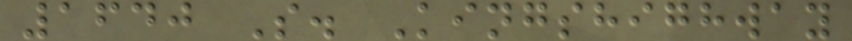1640 S. Kingshighway
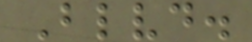Blvd.
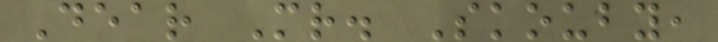Dear Mr. Skouby,
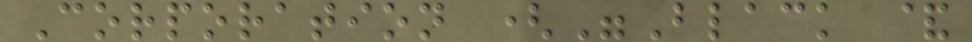Corporation ("Black &
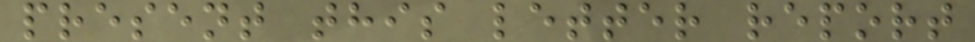present this letter report
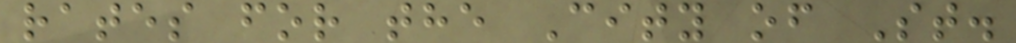rates for the City of St.
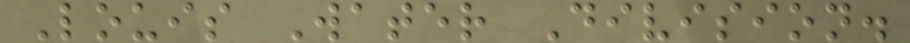Louis Water Division.
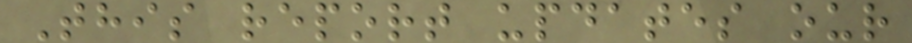This report updates our
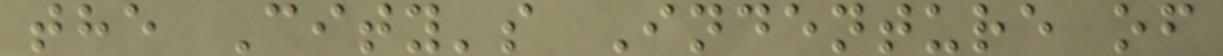the City's Indenture of
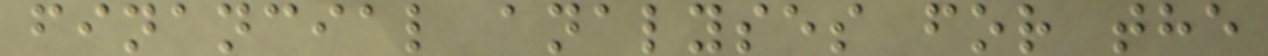financial analyses for the
